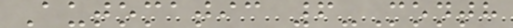Automatic 6-Month
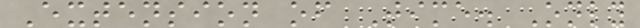Extension of Time. Only
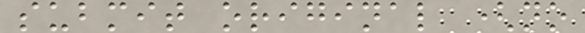submit original (no
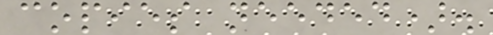copies needed).
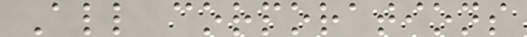All corporations
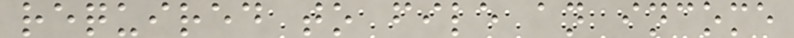required to file an income
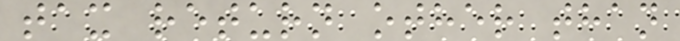tax return other than
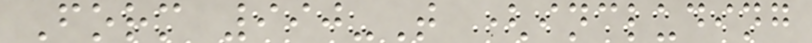Form 990-T (including
